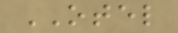OTEL
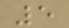5
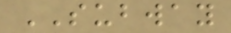SUBWAY
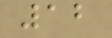12
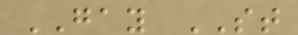GAY ST
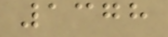1378
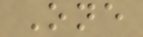One
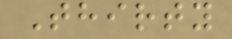Thirty
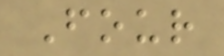Four
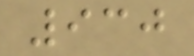930
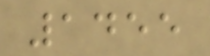1455
